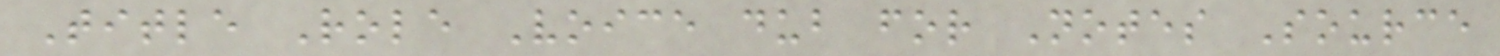Title Role Voice dub for Notes Source
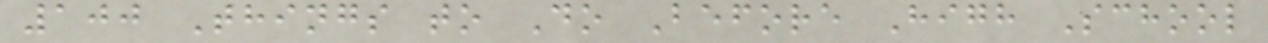100 Things to Do Before High School
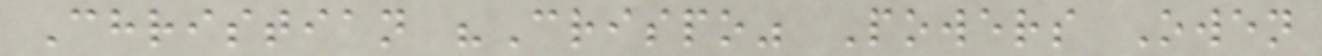Christian "Crispo" Powers Owen
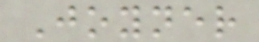Joyner
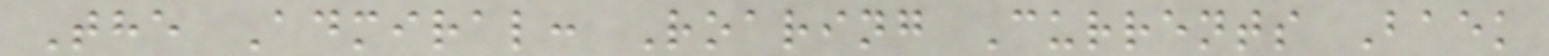The Admiral: Roaring Currents Baek
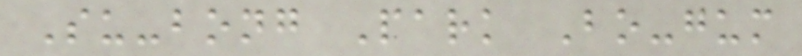Su-bong Park Bo-gum
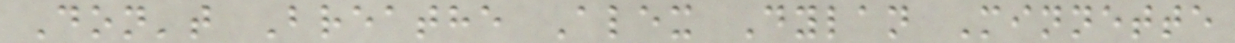Don't Breathe Alex Dylan Minnette
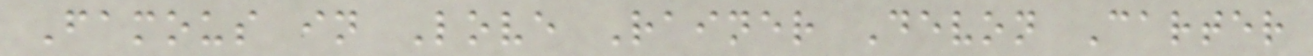Famous in Love Rainer Devon Carter
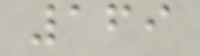169
